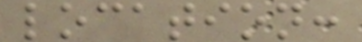location:
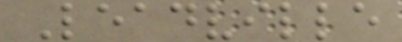Leadville
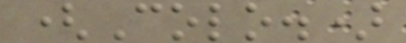(Colo.)
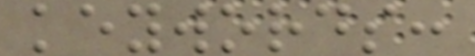keywords:
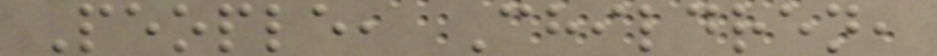People, Children,
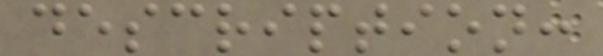description:
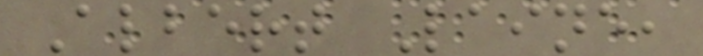Albert Laine,
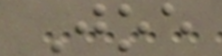Joe
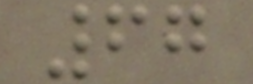67
